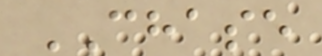CHASE
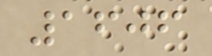1606
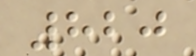820
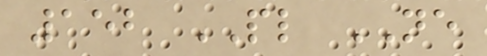152 PL NE
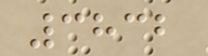3832
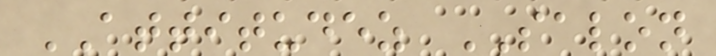ATTITUDEZ SALON
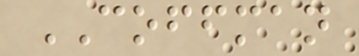COFFMAN
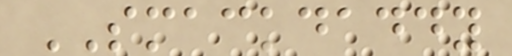SMACKDADDY
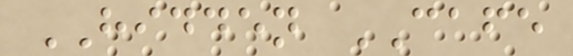HIDDEN CAFE
